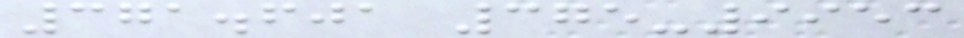371.601 375-9953
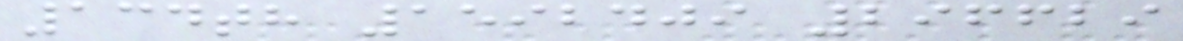134th 1592409 296629
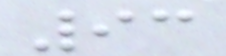93
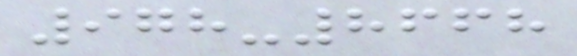978-8668
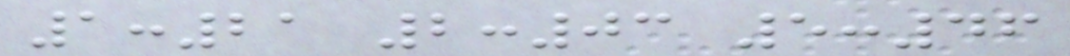1:21 2:03 5:46
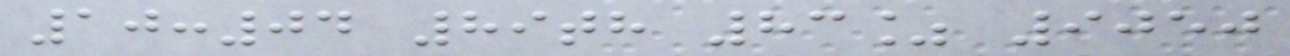10:04 89th 83% 9050
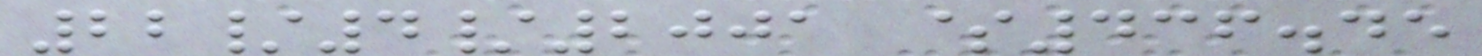22/4/2001 $436.45
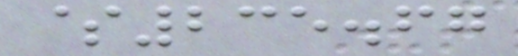$235.67
